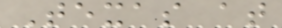Texas at
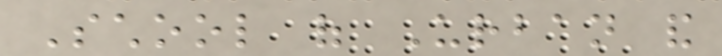School of Urban and
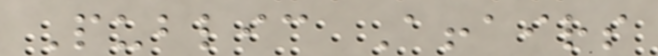Public Affairs
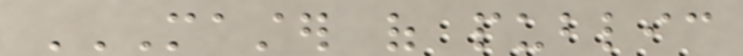MASTER OF PUBLIC
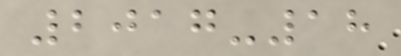2017-18
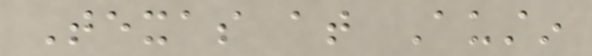Texas at Austin
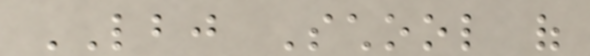LBJ School of
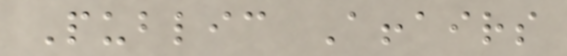Public Affairs
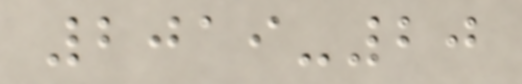2019-20
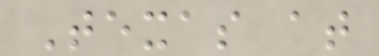Texas at
